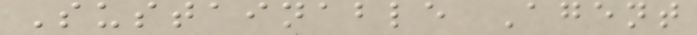Sustainable Agent
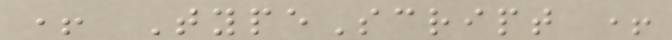+ TypeScript +
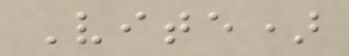Vite)
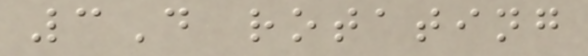3D rotating
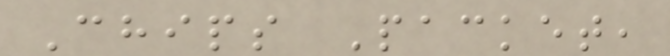Chips Packet,
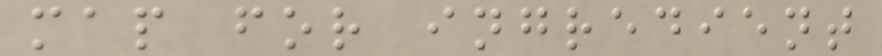map for ingredient
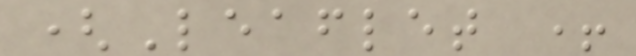(Leaflet +
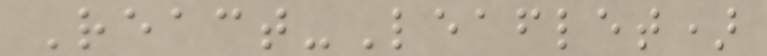React-Leaflet)
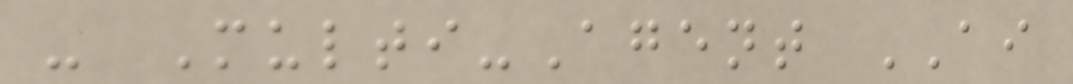- Multi-Agent AI
